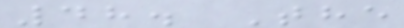48. The
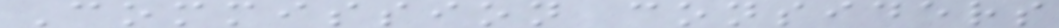Commission considers
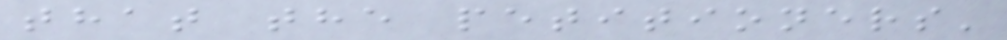that the petitioners'
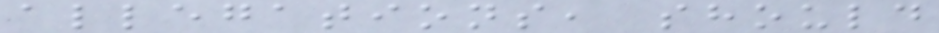allegations, should
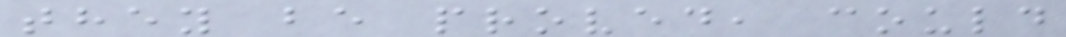they be proved, could
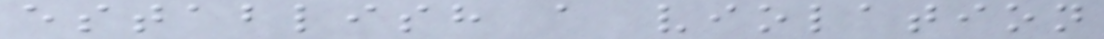establish a violation
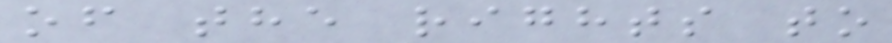of the rights to
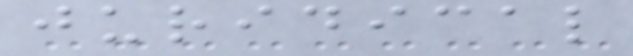juridical
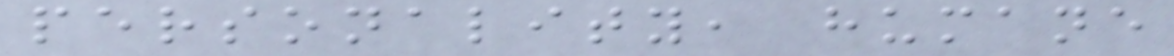personality, humane
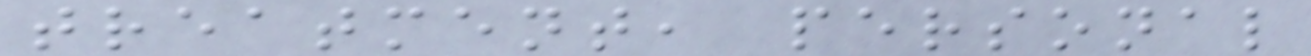treatment, personal
